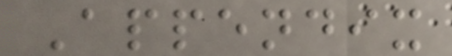Appendix
